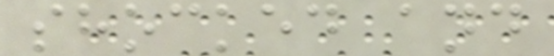shocked and
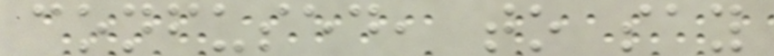confused, to say
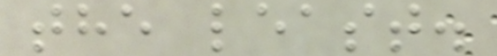the least.
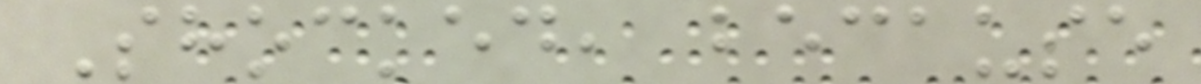Shocked, because
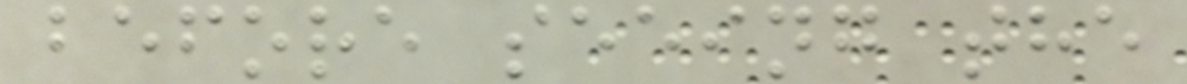before seeing the
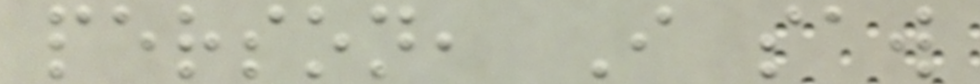person, I saw
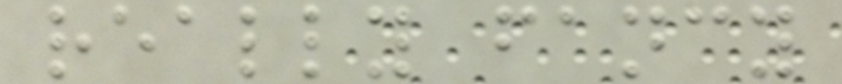really fancy
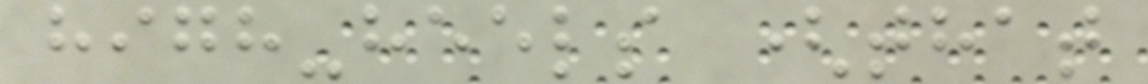high-heels (that
